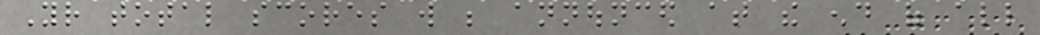Your total scores will be announced at the end of all
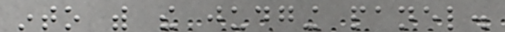into with the judging panel.
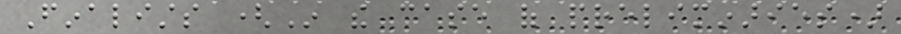Finalists (In the case of preliminaries)
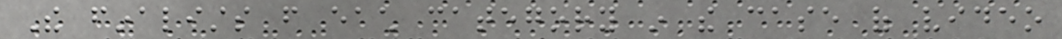The finalists from each category in the case of video
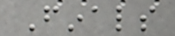Finals
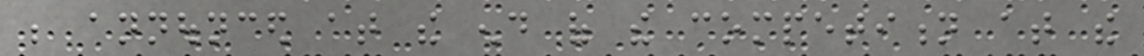be announced at the end of the competition at the
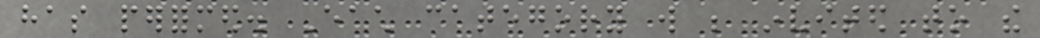has performed. Each category will be invited to the
